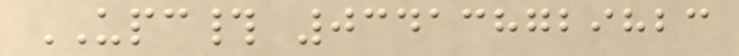UPC# 034138729823
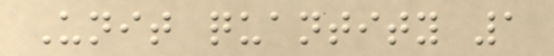Unit quantity 1
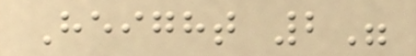Height 2"
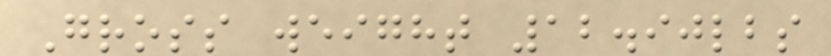Gross weight 12.90lbs
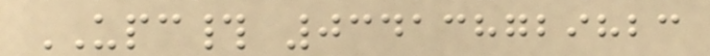UPC# 034138729823
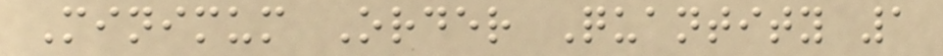Minimum Order Quantity 1
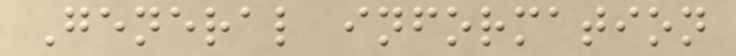General information
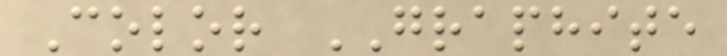Color GRAPHITE
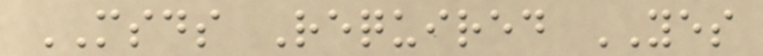MSDS Required YES
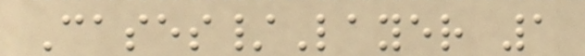Cases/Layer 1
